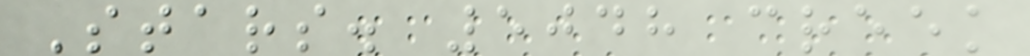Stars. 5048 creek
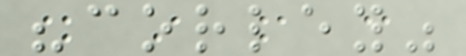"corley"
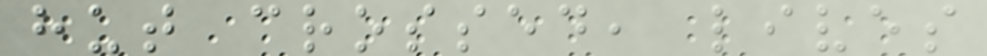hut crossed, lives
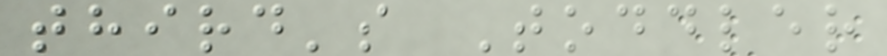third's Toddler
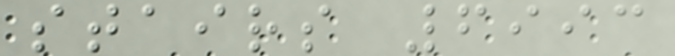stairs 6993
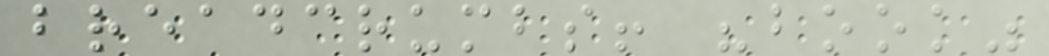breadcrumbs! "book"
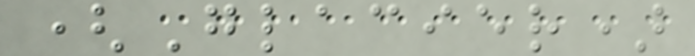(Glacier)
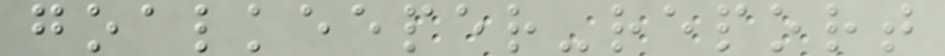goalkeeper-report
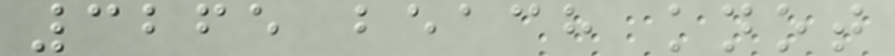3265 beach knot
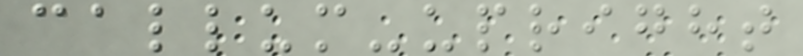callum-upright
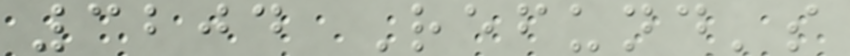3204 Refund's
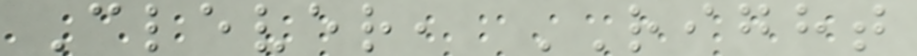Clever, RIGHT
